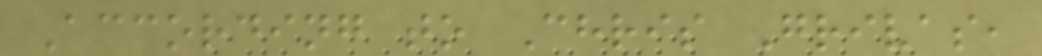According to Chris Grivas,
